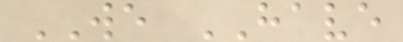WE HAVE
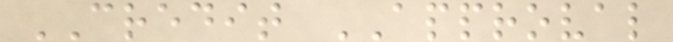CREDIT APPROVAL
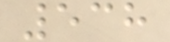538
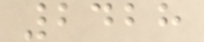2428
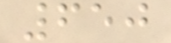650
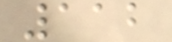112
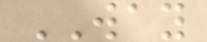WAY
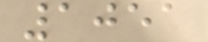1051
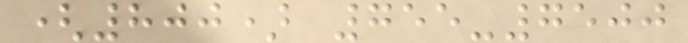(800) 755-7500
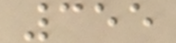355
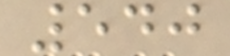540
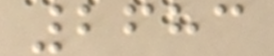2683
